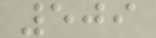509
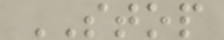STOP
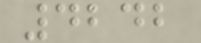4242
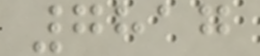7817
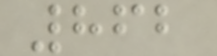862
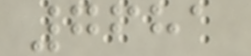7681
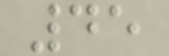45
